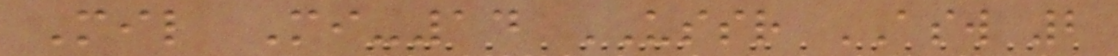Mil Mi-14 USSR ASW 2
